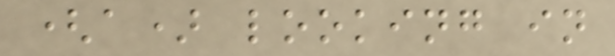(a) looking in
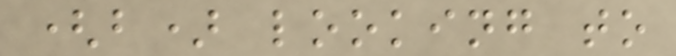(b) looking to
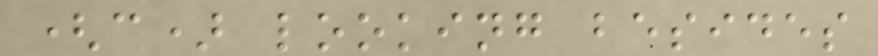(c) looking besides
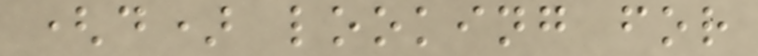(d) looking for
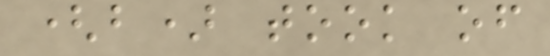(b) took of
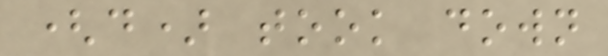(d) took down
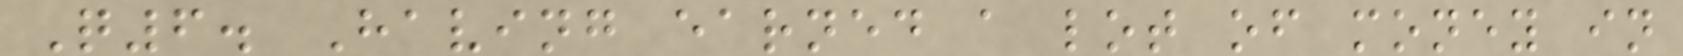Q6. Having earned a lot of money in
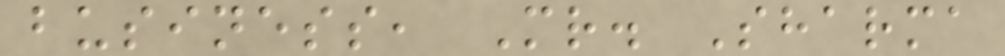business, Mr. Sharma
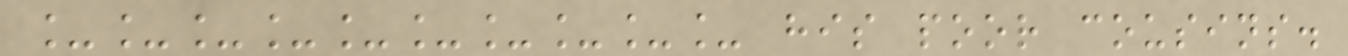__________ his poor cousins.
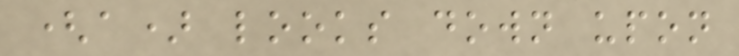(a) looks down upon
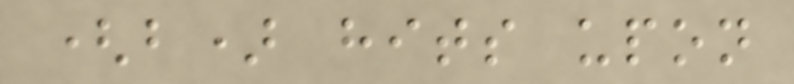(b) hits upon
